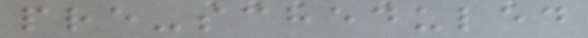pre-scheduled
